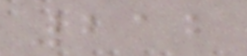212
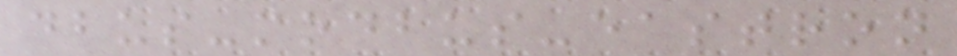dbus-modbus-eastron
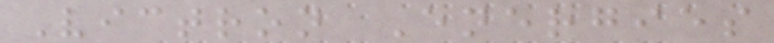Victron Energies
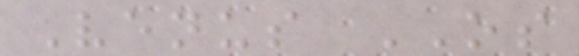Venus OS
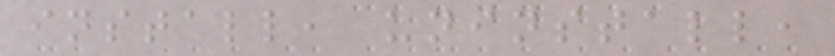install, uninstall,
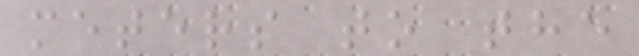meters to the
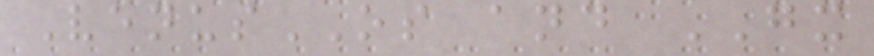VenusOS and GX
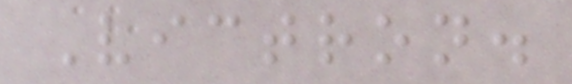Victron.
